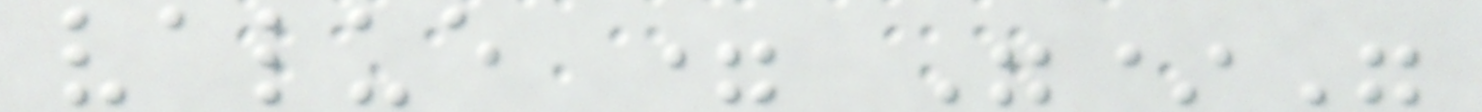value = "*"
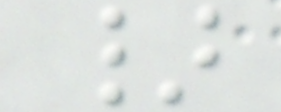}
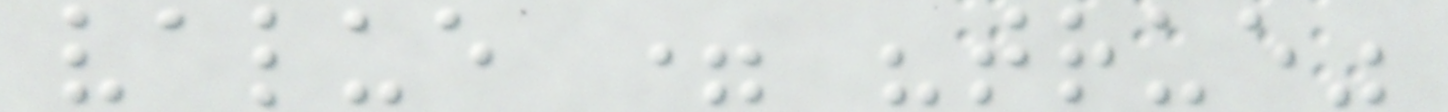value = "true"
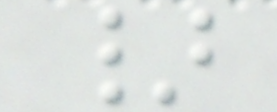}
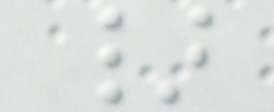}
